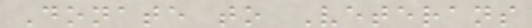Donate to Veterans
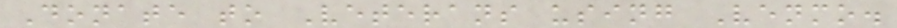Donate to Veterans using Venmo.
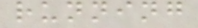running
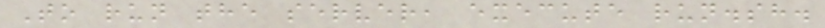To run the server, execute run.sh.
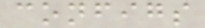configs
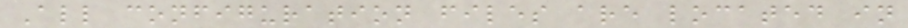All configuration files are located in
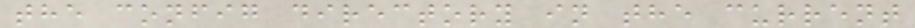the config directory in the current
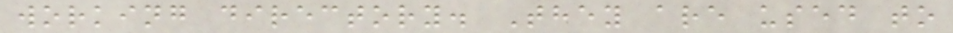working directory. They are used to
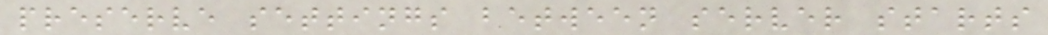preserve settings between server starts
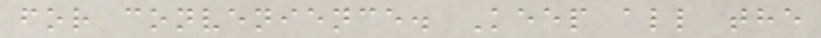for convenience. Keep all the
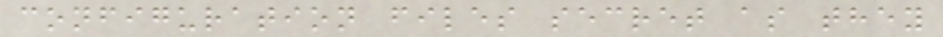configuration files secret as they
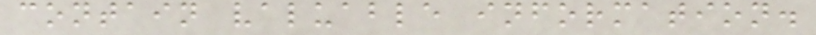contain valuable information.
